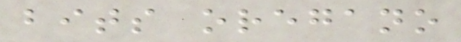bits oregano
